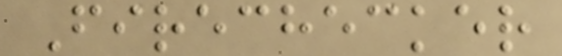Firechecker
